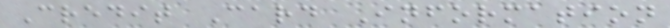Credit Card Information
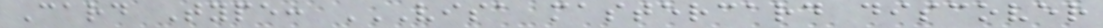Card Type: VISA MASTERCARD DISCOVER
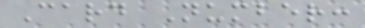Card Number:
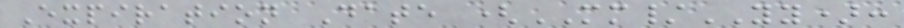Expiration Date (MM/YY):
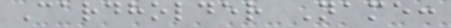Cardholder Name:
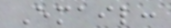Email:
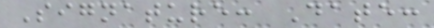Signature: Date:
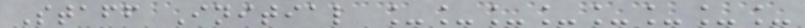Staff Initial ________
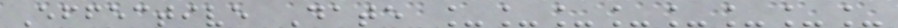Effective Date ________
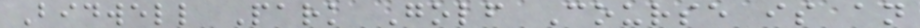Bidwell Park Golf Course is an
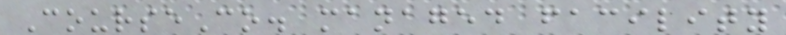CourseCo. managed facility
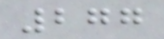277
